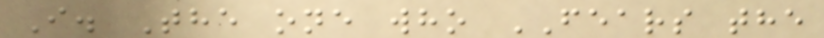I. The one who FEARS the
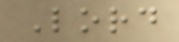Lord
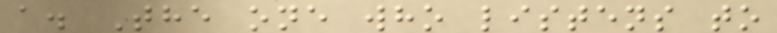a. The one who listens to
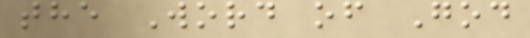the Word of God
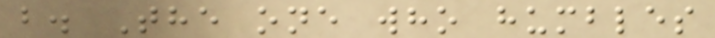b. The one who humbles
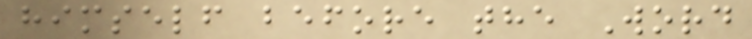himself before the Word
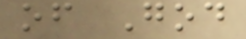of God
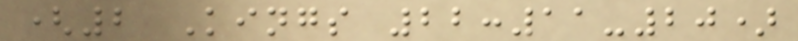(2 Kings 22:11-20)
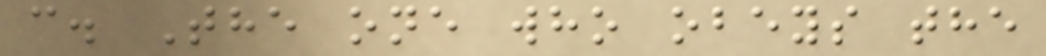c. The one who obeys the
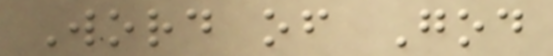Word of God
